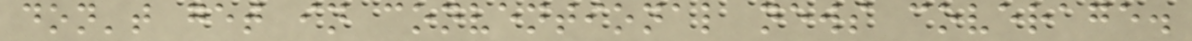don't get in conventional news coverage.
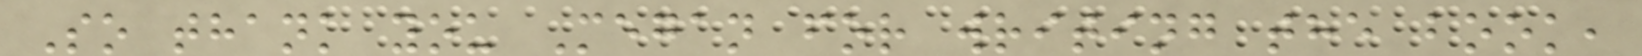So thank you Megan for writing the book,
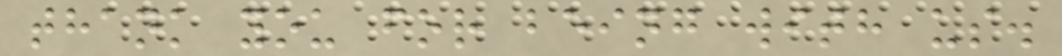thank you for being with us.
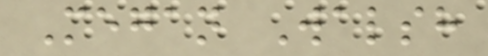Megan Walsh
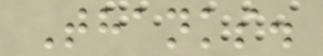Thanks.
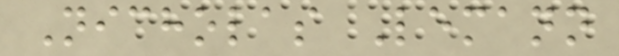Nicholas Lemann
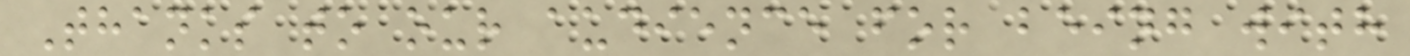Thanks to our audience for being with
